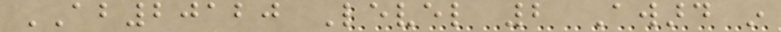AB20120 Level 2 Award in
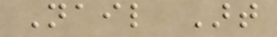Nail Art
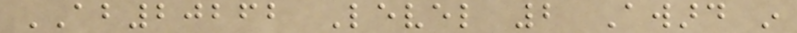AB20262 Level 2 Award in
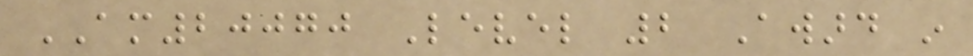AM20070 Level 2 Award in
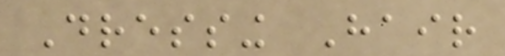Dressing Hair
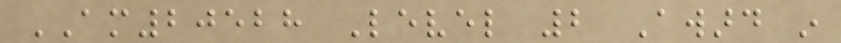AM20528 Level 2 Award in
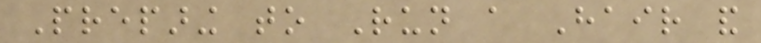Preparing to Run a Hair and
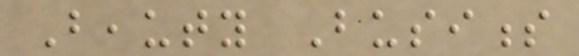Beauty Business
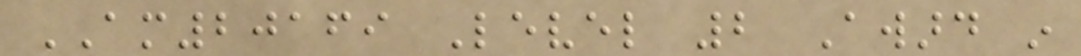AM20169 Level 2 Award in
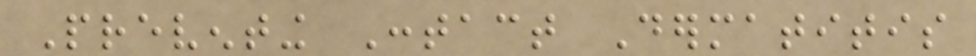Preventing Contact Dermatitis
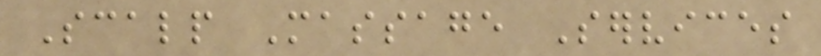Scalp Massage Services
